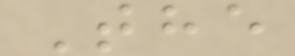The
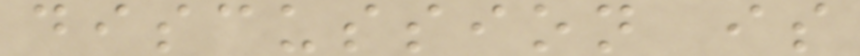discussion is
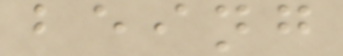being
